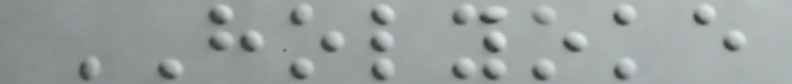HOLYOKE
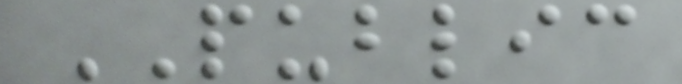PUBLIC
